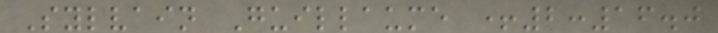Sylvain Guillaume +2:16.0
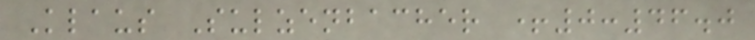Klaus Sulzenbacher +0:46.0
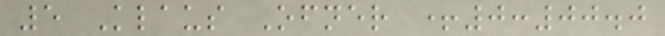5 Klaus Ofner +0:00.0
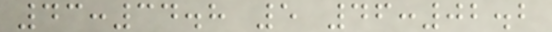43:34.8 5 46:02.2
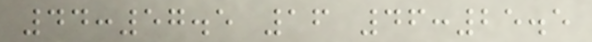44:57.5 16 46:25.5
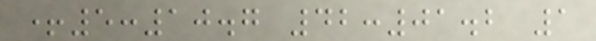+5:10.7 42:01.2 1
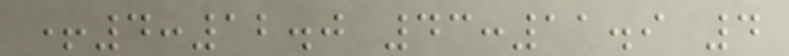+4:12.0 43:11.9 4
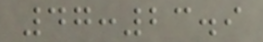47:23.9
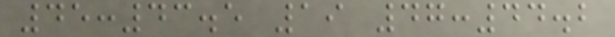45:43.5 19 47:44.2
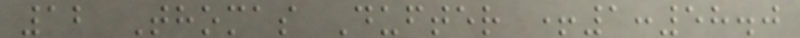12 Thomas Dufter +1:58.0
